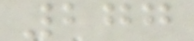277
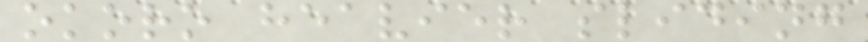okoro heavier sliding
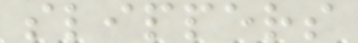slippers
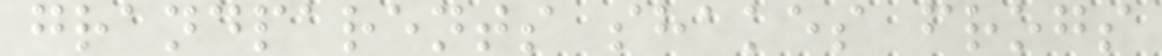grandparents shakes frogs
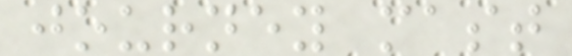journey mast
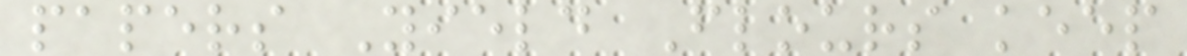papers Yield Flours keep
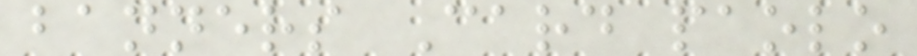banners Card paolo
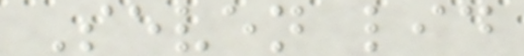Seven lid
